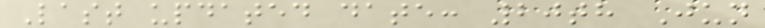Last updated date: 20th Jun
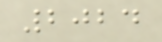2024
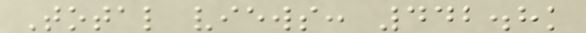Total views: 442.8k
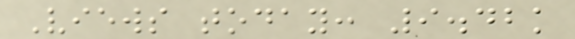Views today: 9.42k
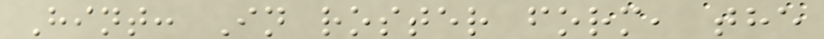Hint: In roster form, the
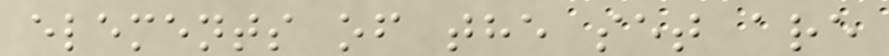elements of the set are
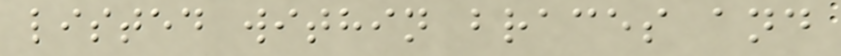listed within braces and
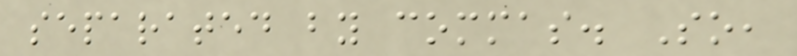separated by commas. So,
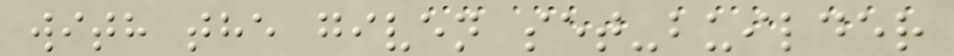with the given set-builder
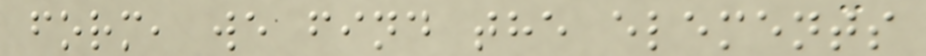form, we find the elements
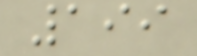199
